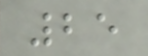25
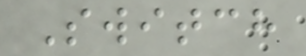Switch
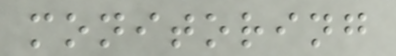monitoring
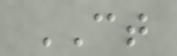CT
